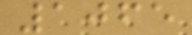1065
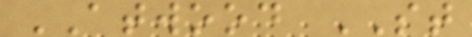ATWOOD ST
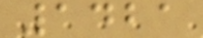1421
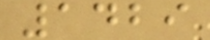1429
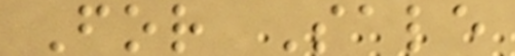For Sale
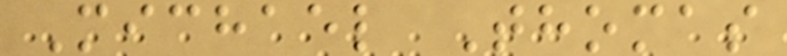Michael Thomas
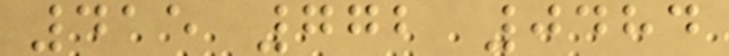415 772 0484
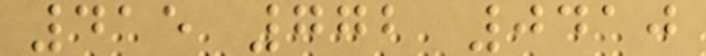415 772 0410
